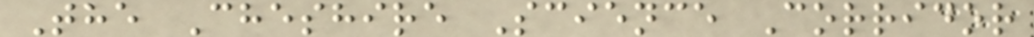The Cheshire Science Corridor
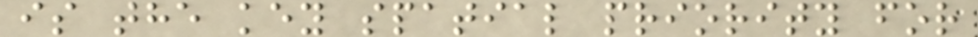is the key spatial priority for
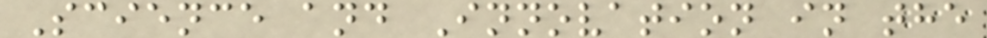Science and Innovation in the
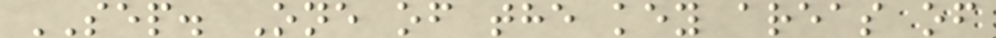SEP. One of the key areas of
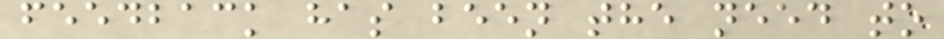feedback has been the need to
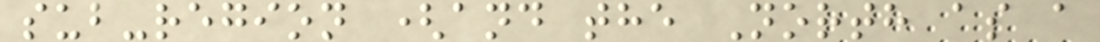sub-region (and the North as a
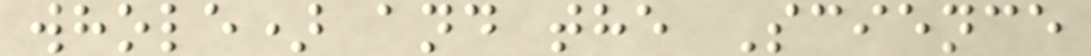whole) and the Science
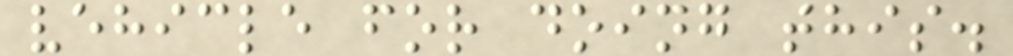vehicle for doing this.
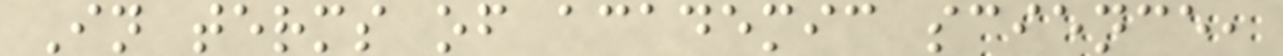In terms of academic science,
